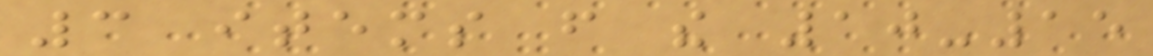3 items from the 10-15
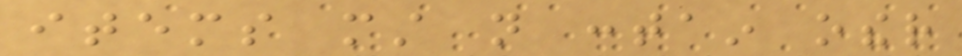items must not contain other
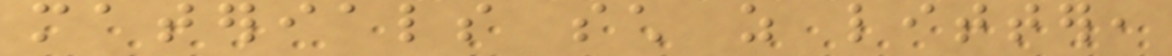materials such as litter,
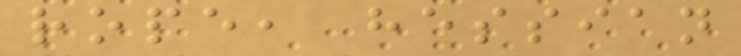rope, hessian
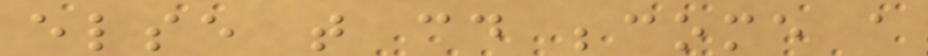else that could become a
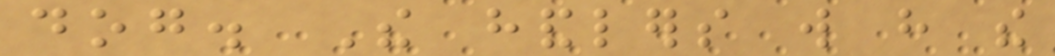dog. The handlers will have the
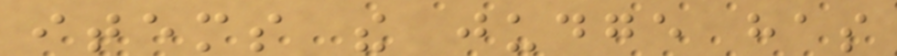items the judge has
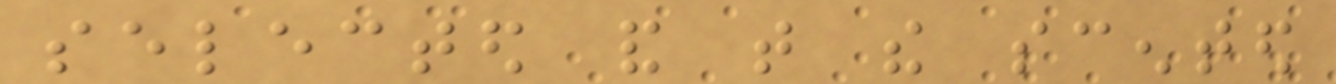selected and that the scented
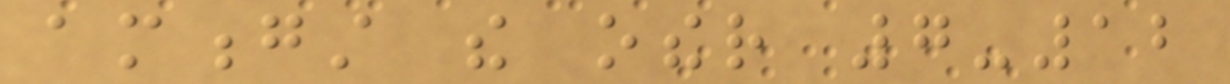amongst the other 7-12
